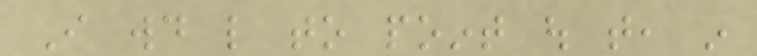I would like to point out that, in
